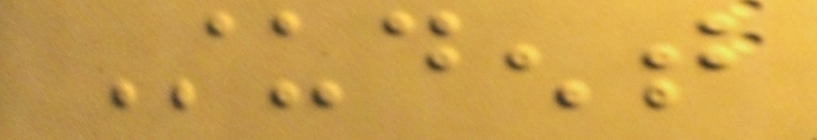Student
